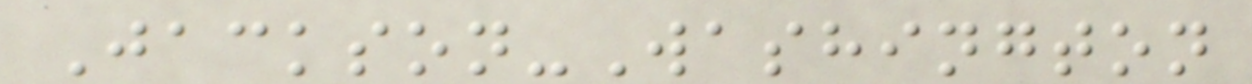Jackson-Washington
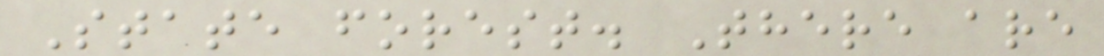State forest. There are
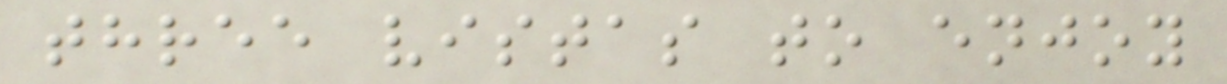three vistas to enjoy
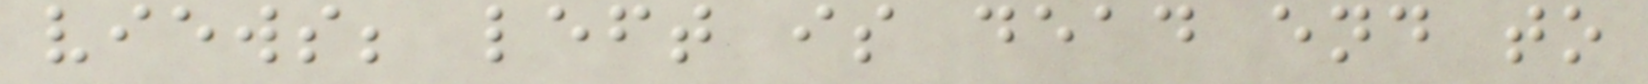views; left is dead end to
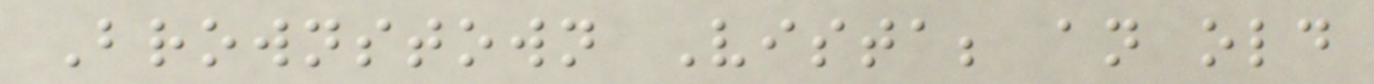Brownstown Vista; an old
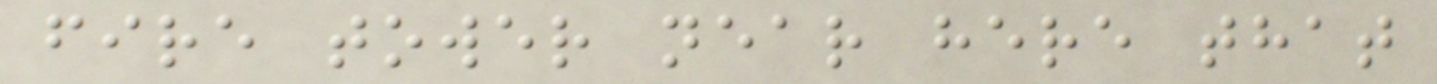fire tower near here that
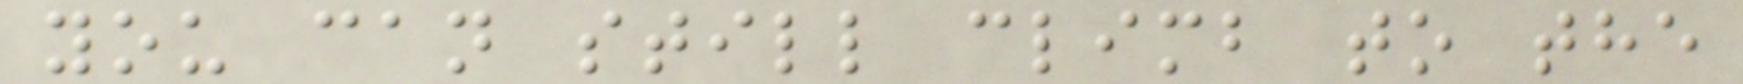you can still climb to the
